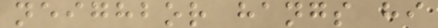neighbor hangs hi
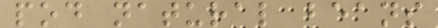pod natural beans
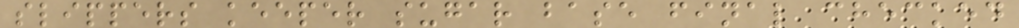slippers keeper sugar base final checked
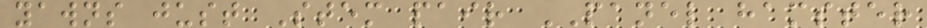yawns just Stem pair PANEL hamster
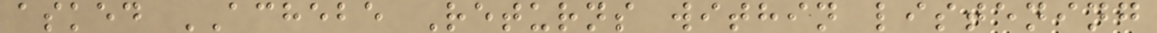asked ACHEBE Returns within listening
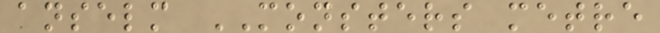anselm MONSTERS metre
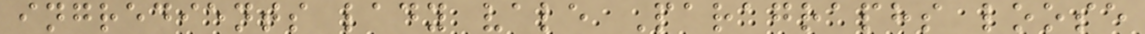ingredients lady vale Paragraphs loose
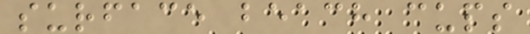surface beach cups
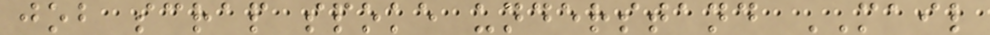job scrap spoke understand MAIL
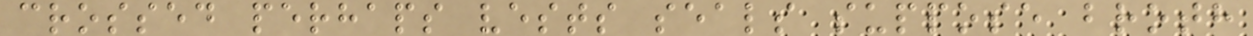crossed perhaps vests seals suppose broth
